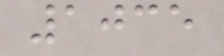1035
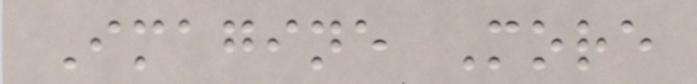Imagine More
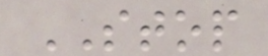STOP
